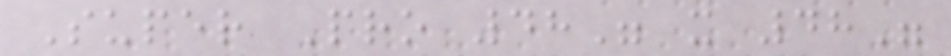Super Pro 48" x 48"
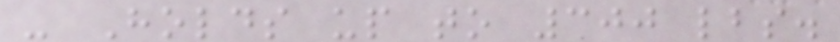- Holds up to 300 lbs.
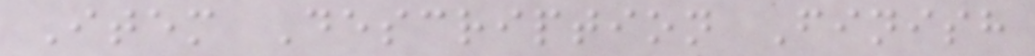Item Description Finish
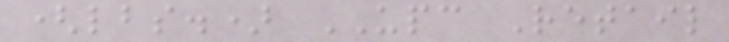(lbs.) UPC Retail
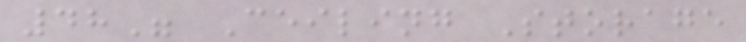48" Ceiling Storage
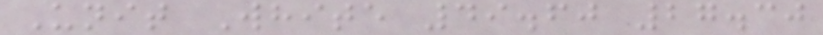Unit White 49.60 27.30
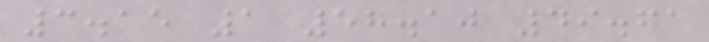3.15 1 58.10 49.61
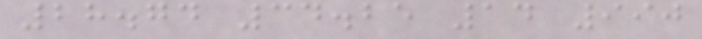28.74 34.25 14 990
